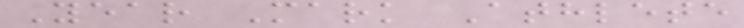Year Mark Athlete
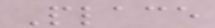Place
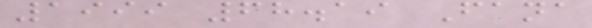1999 68.19 Fana
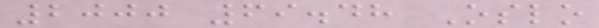2000 69.48 Oslo
